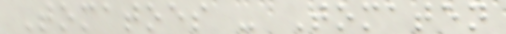Tomatoes - Tomaten
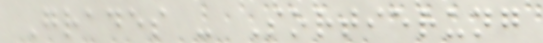Grades - Sortierung
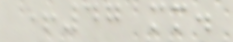+47 mm.
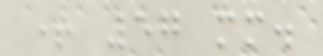+ 57 mm.
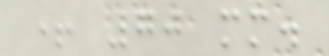+ 70 mm.
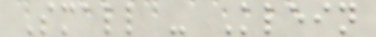Small - Klein
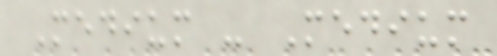Medium - Medium
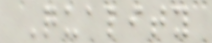Quality
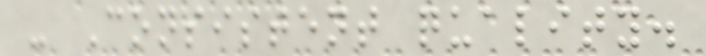- Consistent quality.
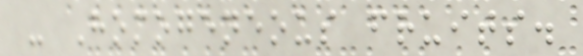- Homogeneous fruits.
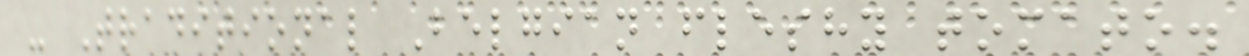- Traditional Belgian fleshy tomato.
